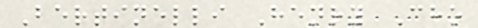Bertinelli Henry Cho
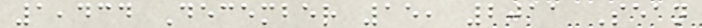1,434 December 15, 2011 Sean
